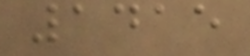1415
